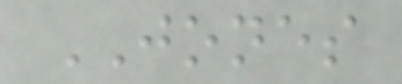JONES
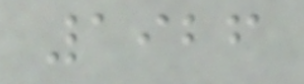1926
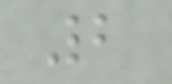2
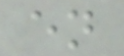en
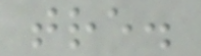tre.
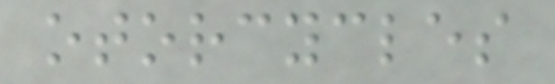otorcycles
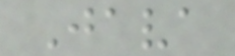Java
